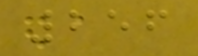256
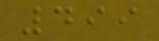499
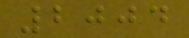2004
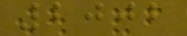2002
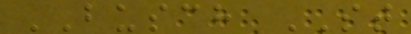BUSCH ST
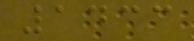1433
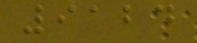9124
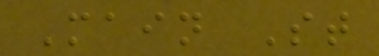Main St
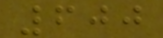600
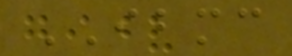IBMC
